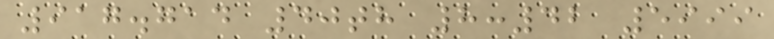917.714 40th 8:42 5999
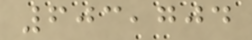603,704
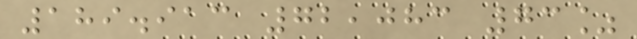189.913 72,083 73%
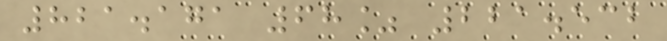821.171 68% 221.532
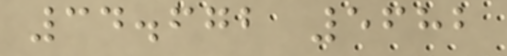34.672 5682
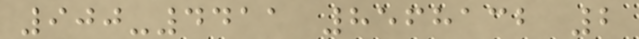900-4411 8568132 2
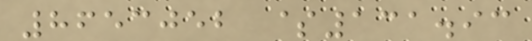8653052 $131.93
